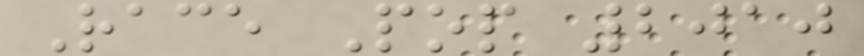Race Pop 2010
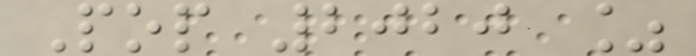Pop 2020 %
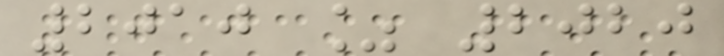2010 % 2020
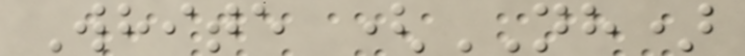White (NH)
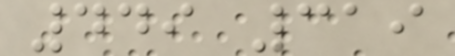449 319
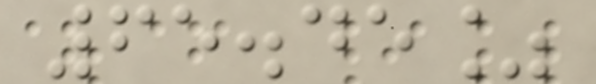65.45%
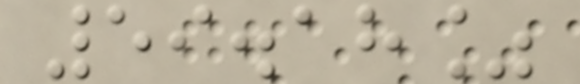59.18%
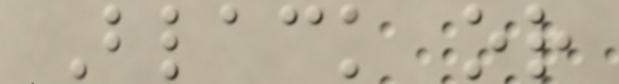Black or
